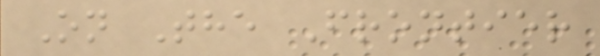On The Frontier
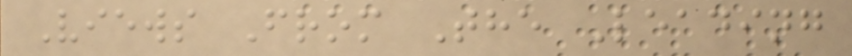Views From The Leading
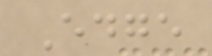Edge
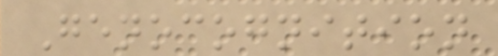Genocognition
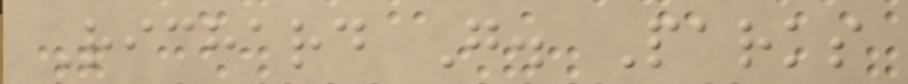Richard G. Parks
